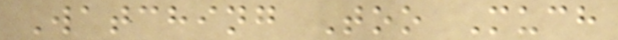Watching Too Much
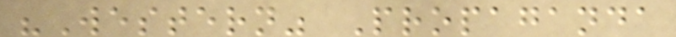"Western" Propaganda
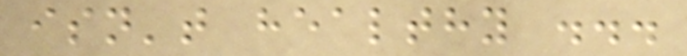isn't healthy ...
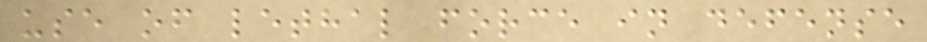use of lethal force in defense
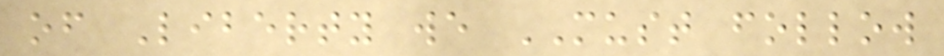of Liberty we MUST follow
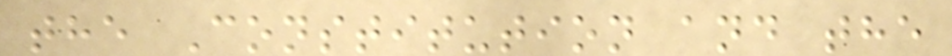the Constitution and the
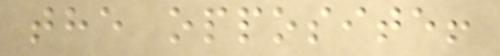the opposite!
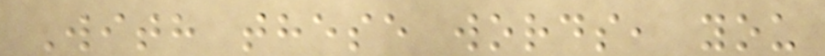With these words, you
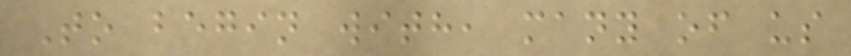To begin with, many of us
